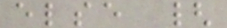else {
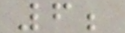6;
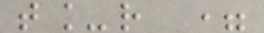t_r =
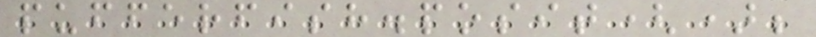pufferfish.posit();
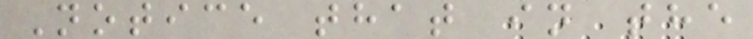Notice that in the
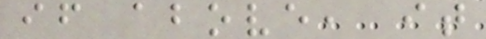if above, it
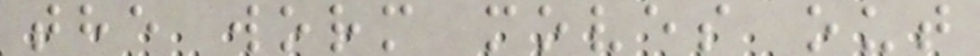the worm moves out
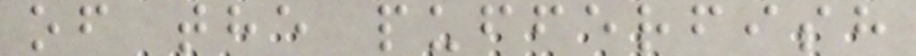of the pufferfish
